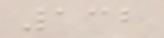132
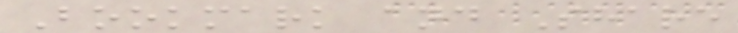Bookmark and Share
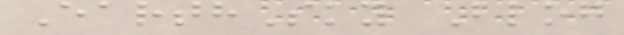EarthSky Blog
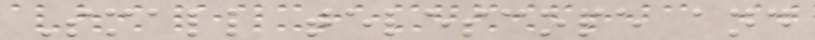Small telescope and
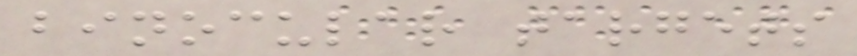binocular targets
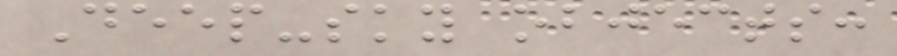Deep-sky objects:
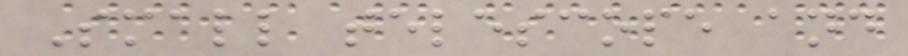Small telescope and
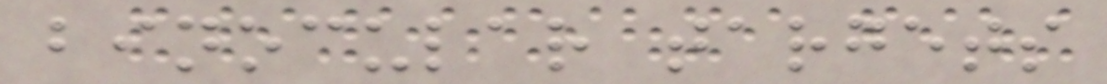binocular targets
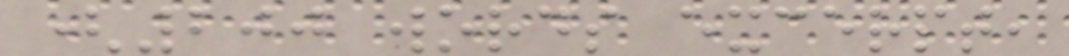(200 words excerpt,
